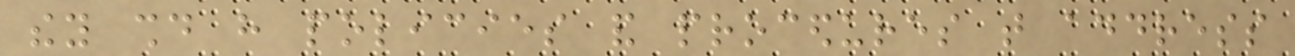they should have policies and procedures that address
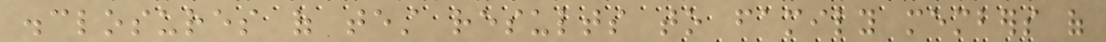disclosures of test results to family members of
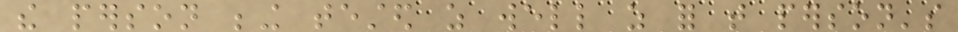the person being tested as well as for that person's
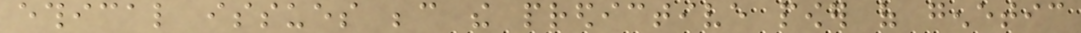ethical issues because the predictive power of genetic
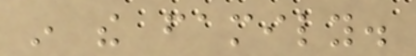in the family.
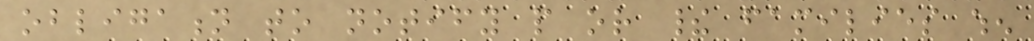obligation to notify people or their families when
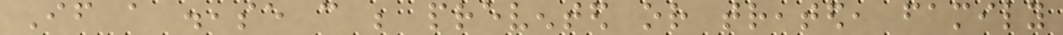If a disease can be prevented or treated, family
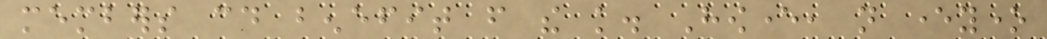members could benefit from the knowledge. However, not everyone
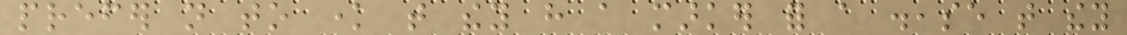prefer not to know that they have a marker for a disease that they
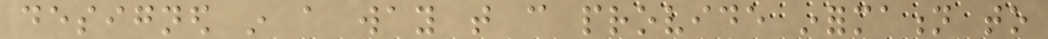designed in a way that can provide information to
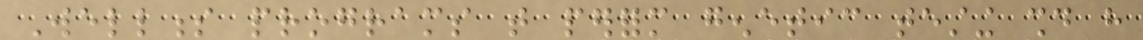Wellness programs that perform genetic testing should have
